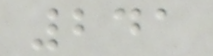241
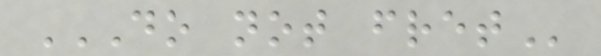DO NOT FRET
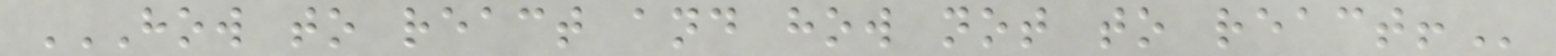HOW TO REACT AND HOW NOT TO REACT!
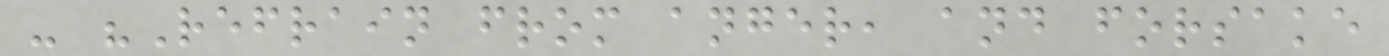- "Refrain from anger, and forsake
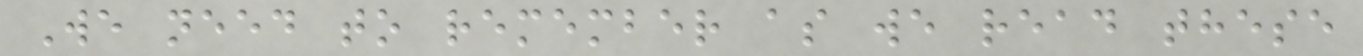We need to remember as we read these
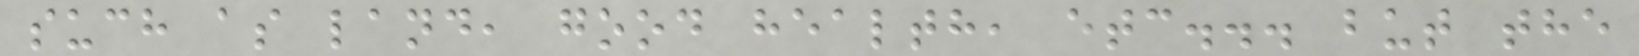such as land, good health, etc... but the
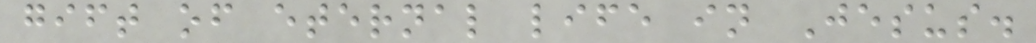gift of eternal life in Jesus.
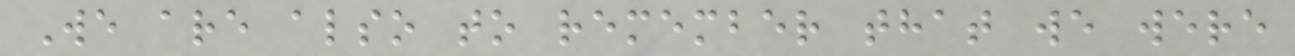We are also to remember that we were
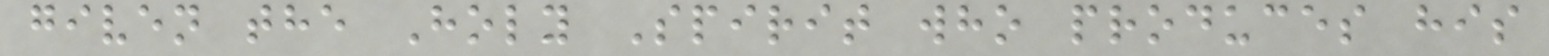given the Holy Spirit who produces his
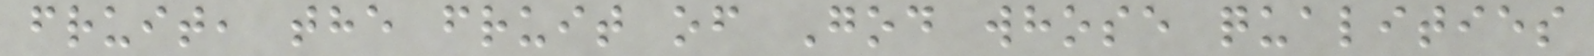fruit, the fruit of God whose qualities
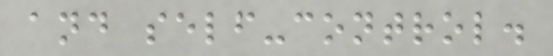and self-control.
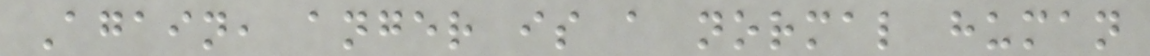Again, anger is a normal human
